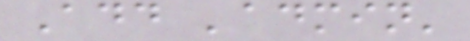Add 'admin'
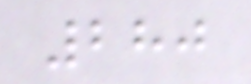280
